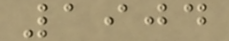1904
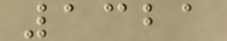1321
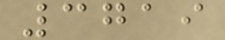3719
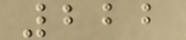222
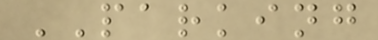PARKING
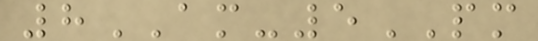8AM-5PM
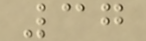37
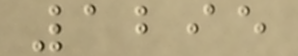1295
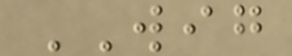WIG
